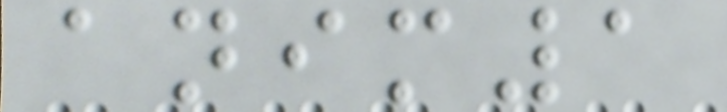anim1
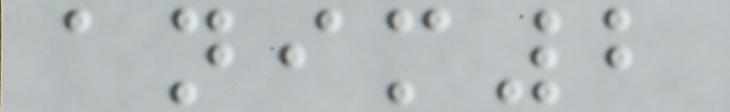anim2
